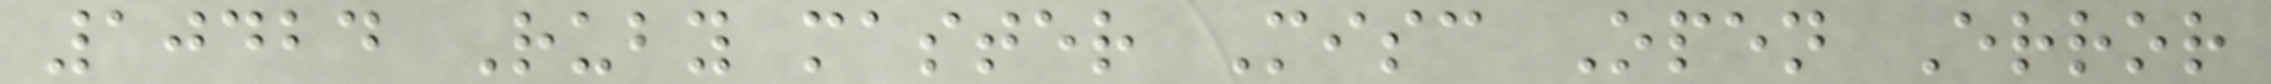10424 Ruby master Misc Open Error
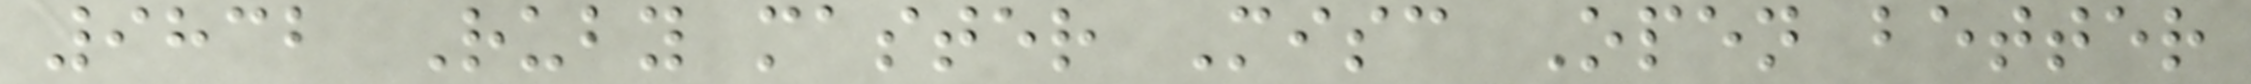9832 Ruby master Misc Open better
